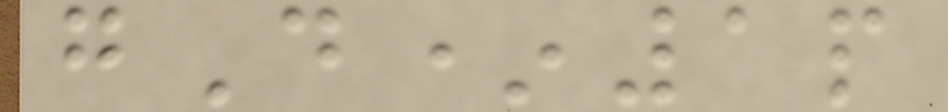gD*1p
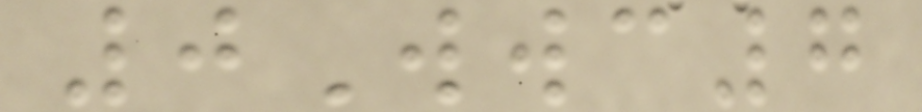0Wwc7
